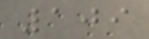109
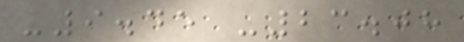-9.45 -23.08
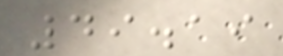49.19
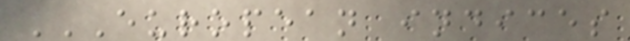EUROPEAN INDICES
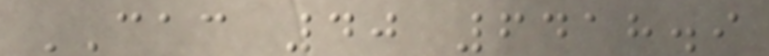CAC 40 6418.9
